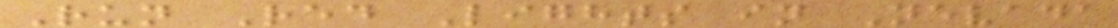Run Red Lights in Nevada
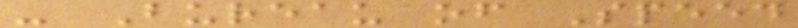- Bureau of Speed
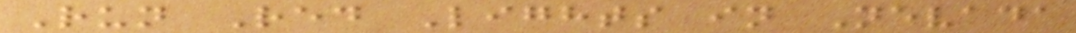Run Red Lights in Nevada
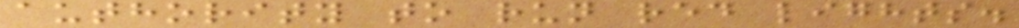authority to run red lights.
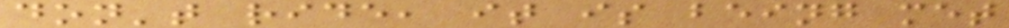don't ride, it is being met
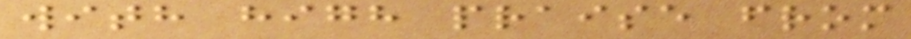with high praise from
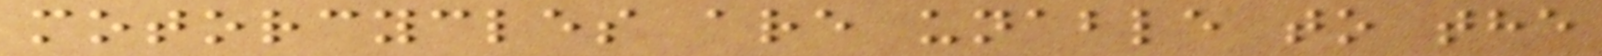motorcycles are unable to the
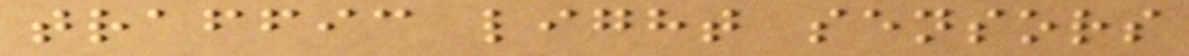traffic light sensors
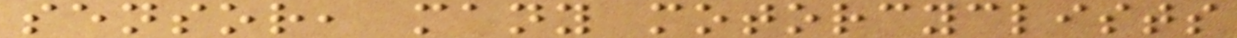sensor, many motorcyclists
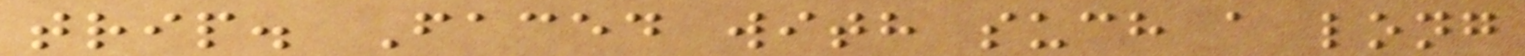trip. Faced with such a long
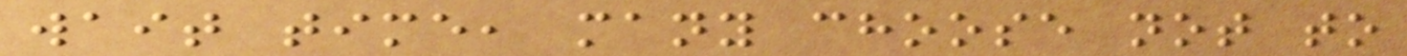wait time, many choose not to
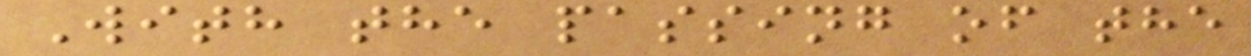With the passing of the
